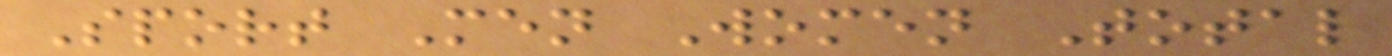Sport Men Women Total
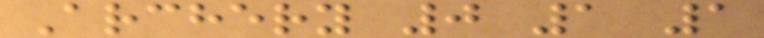Archery 0 1 1
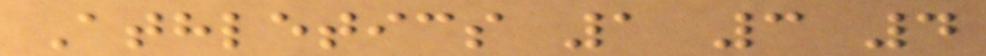Athletics 1 3 4
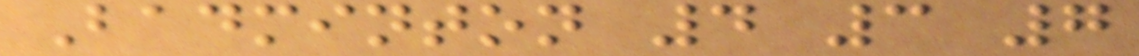Badminton 4 3 7
